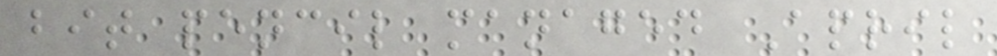bit pencil managed April
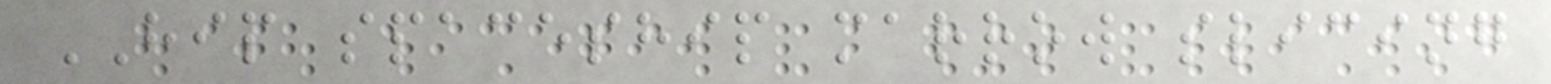HIP spaceship marrow slicing
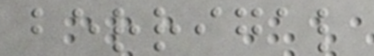berrigal
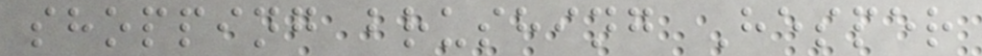shopping brushing Hesper
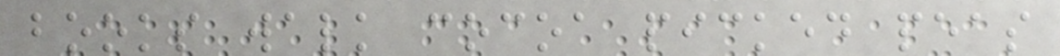books walk cocoa picked peas
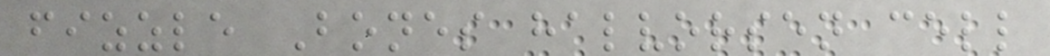fizzle Bones halvorsen cell
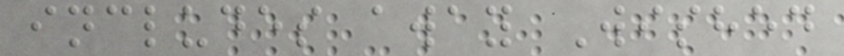includes away Wished
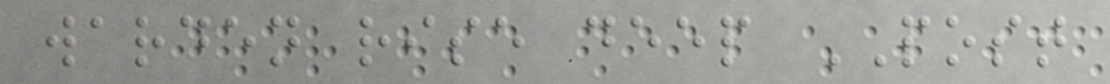warden rise deep POST
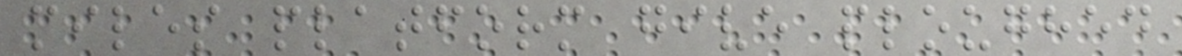miles platform give ploughed
